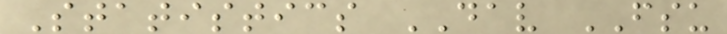Statistics DAV FSU
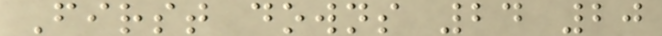First downs 24 20
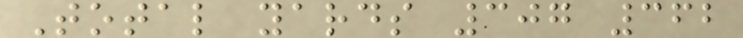Total yards 307 362
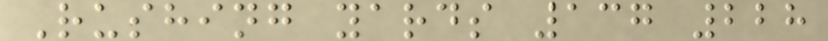Rushing yards 137 228
